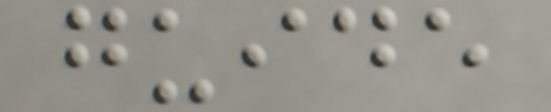guide
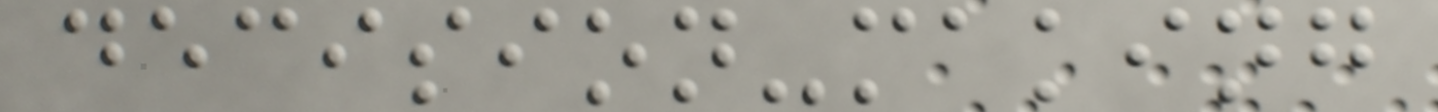decision-making
